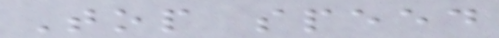Top speed
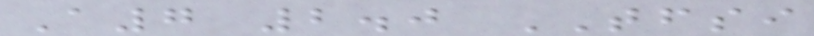A7 2.0 TFSI
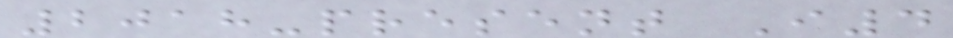2018-present I4
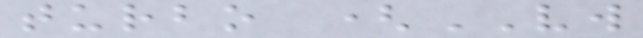turbo (VW
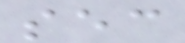sec
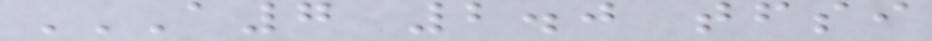A7 2.0 TFSI
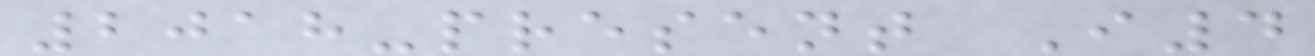2018-present I4
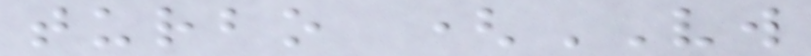turbo (VW
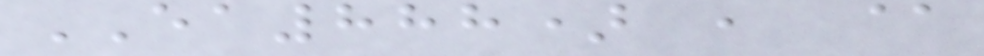EA888) , @
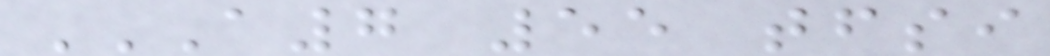A7 55 TFSI
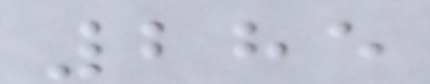285
